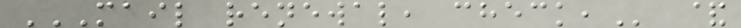MAIL RENEWAL, CHECK, &
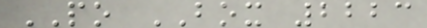PO BOX 2223
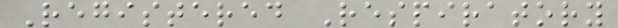Registered Respiratory
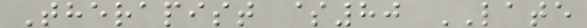Therapist $80 LATE
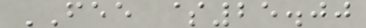FEE $25.00
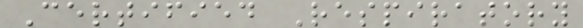Certified Respiratory
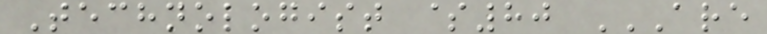Technologist $80 ARE
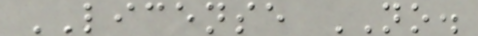LICENSE NO.
